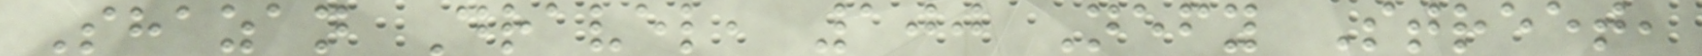Shazan Dravel, 100 Nefy Street,
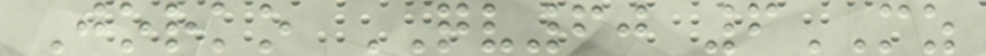Jorko QV60 6MZ
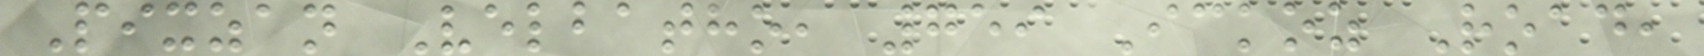Pixzan Velbatho, 759 Ickoz Road,
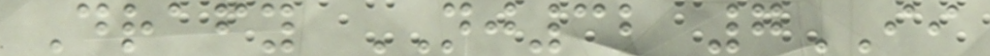Drafy NJ32 7II
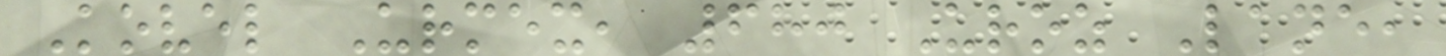Kovel Urmex, 680 Uroz Lane,
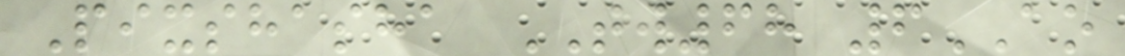Pixshasha TW68 6AO
